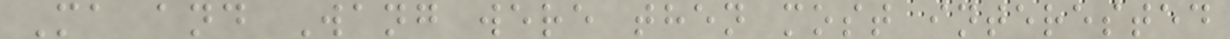Ma and Wang were then most interested
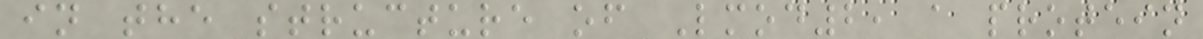in the structure of Lmod2, a protein
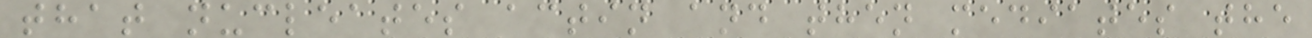that nucleates actin and then mediates the
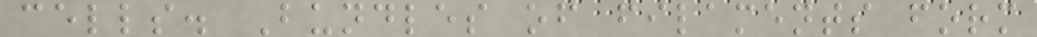cells. Bundles of filaments form
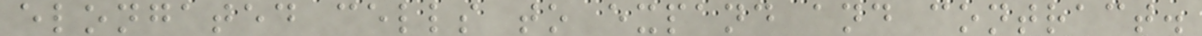elongated cells to expand and contract.
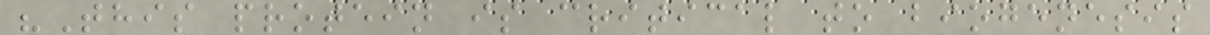"This protein is critical to biogenesis
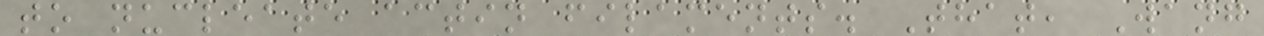to nucleate actin filaments. That, Wang
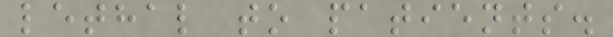lethal to patients.
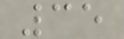35
